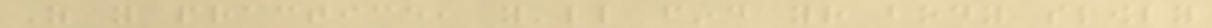As you practice, you'll find your body slowly
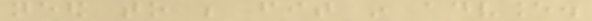need to be fit in advance.
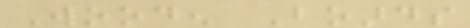Wooden Boards
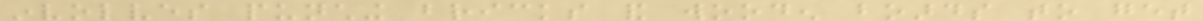involves punching bricks and wooden boards to get
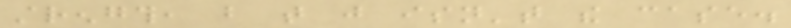strength, but that just isn't the case.
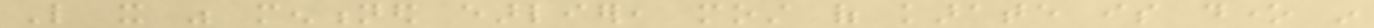Like it was mentioned earlier, most of karate is done in
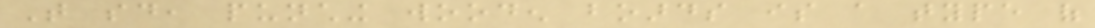That said, punching wooden boards is a type of
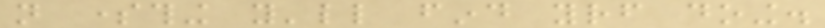not something you'll find yourself doing.
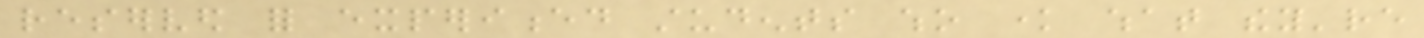reserved for experienced students who know what they're
